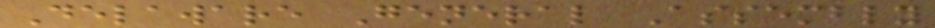Delaware General Assembly
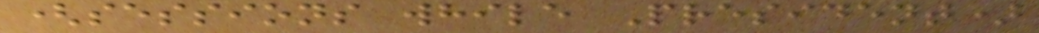(sessions while President)
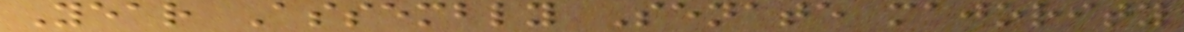Year Assembly Senate majority
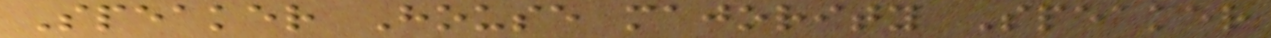Speaker House majority Speaker
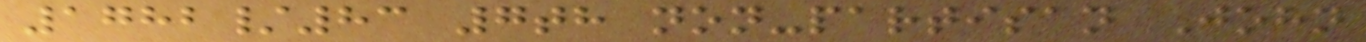1782/83 7th non-partisan John
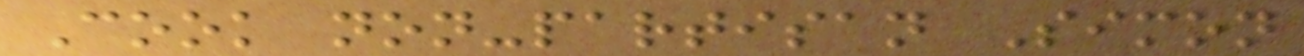Cook non-partisan Simon
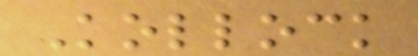Kollock
